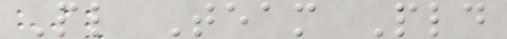Pl Team Pld
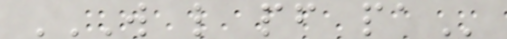W L PF PA
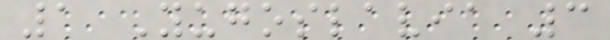1 Yugoslavia 3
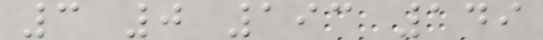3 0 193 149
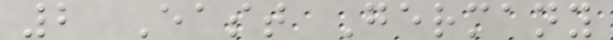2 East Germany
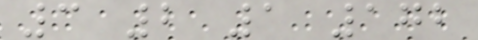3 2 1 172
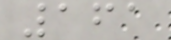161
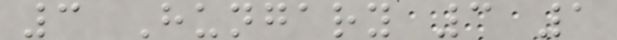3 Hungary 3 1
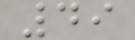49
